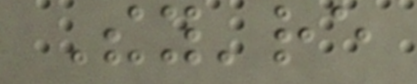They're
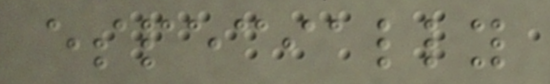especially
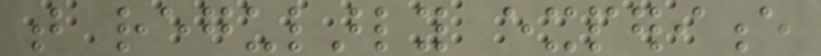that regularly experience
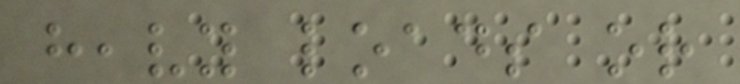heavy loads or
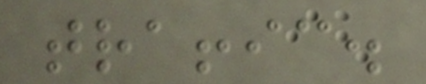traffic.
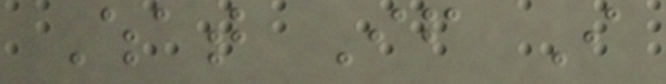What If I
